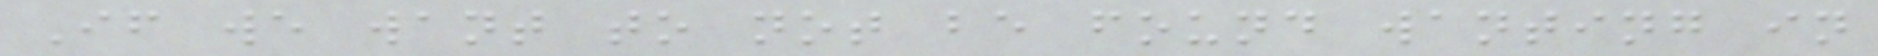If we want to not be found wanting in
